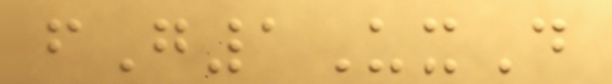fG1UxD
